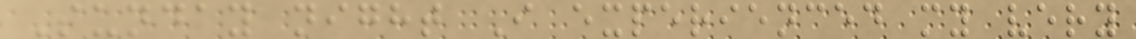Sunday night I experienced my very
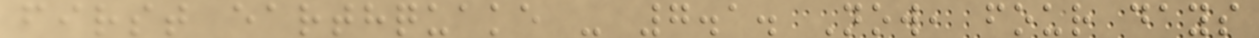first earthquake - 7.1. Now, four days
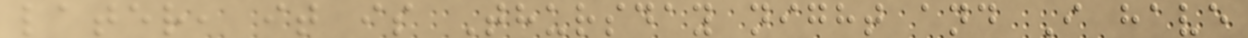later, it is Thursday night and I have
